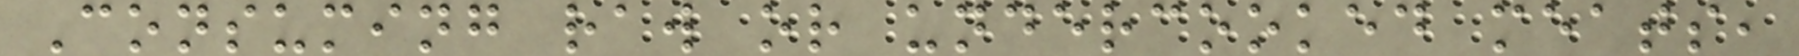Consuming raw or undercooked meats,
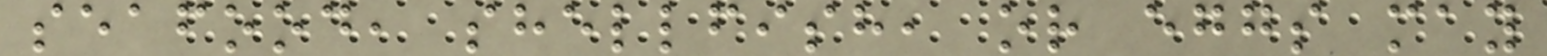seafood, shellfish, or eggs may
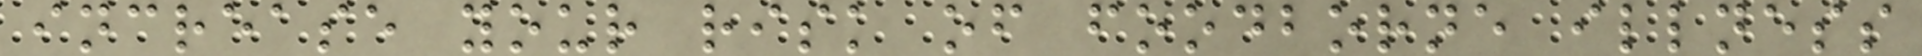increase your risk of foodborne illness
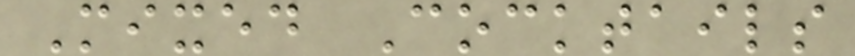Mixed Cocktails
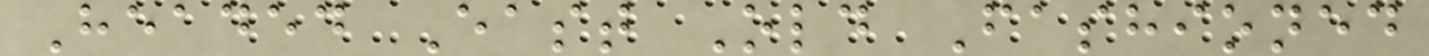Headed East Old Fashioned
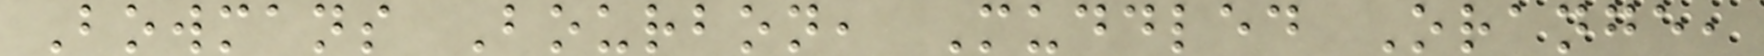Bowmans Bourbon, Muddled Orange,
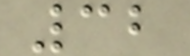32
